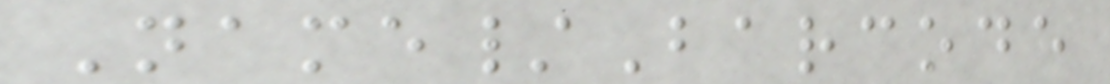Name/Barcode
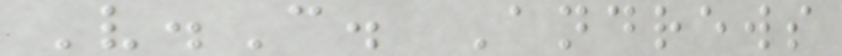V.C. Andrews
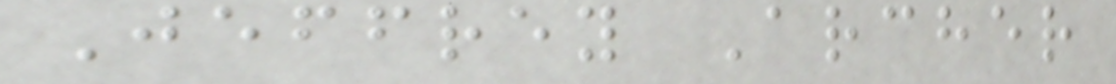Jeffrey Archer
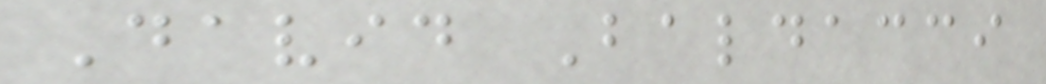David Baldacci
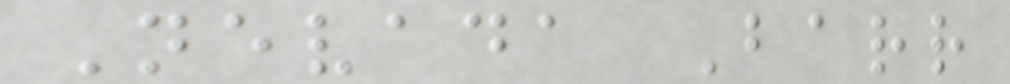Nevada Barr
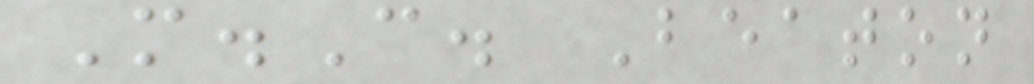M.C. Beaton
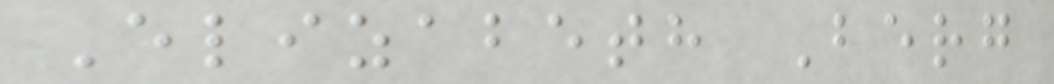Elizabeth Berg
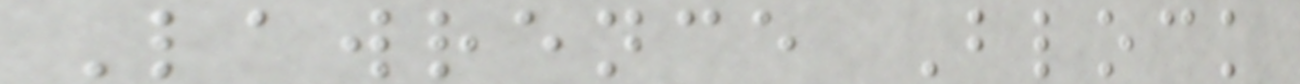Lawrence Block
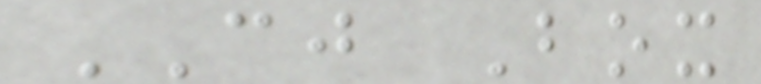CJ Box
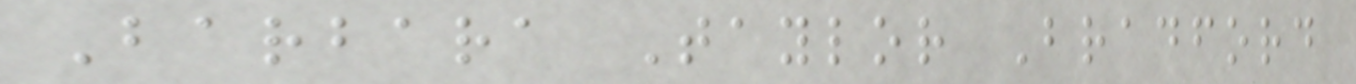Barbara Taylor Bradford
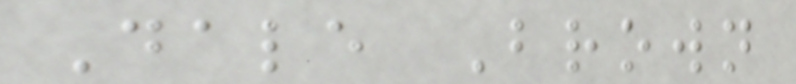Dale Brown
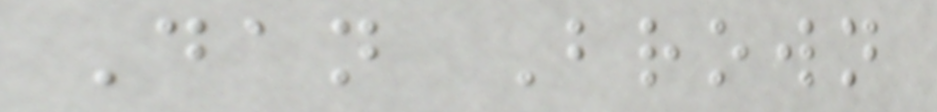Dan Brown
